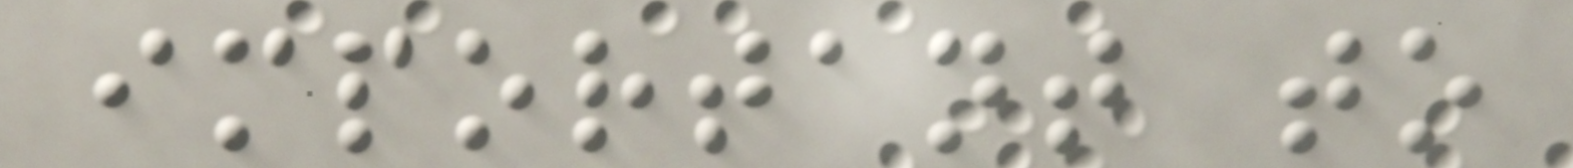important to
